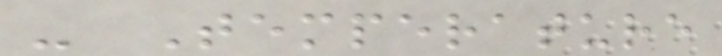- Temperature
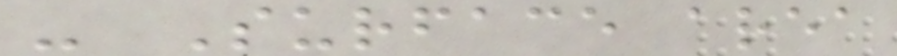- Surface area
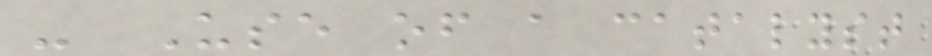- Use of a catalyst
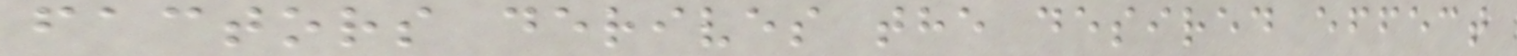factors derives the desired effect
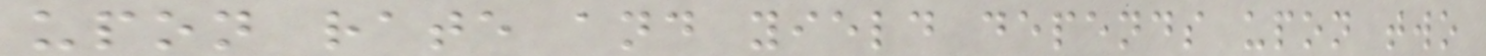upon rate and yield depends upon two
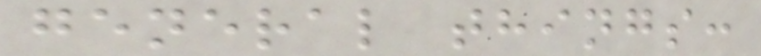general things:
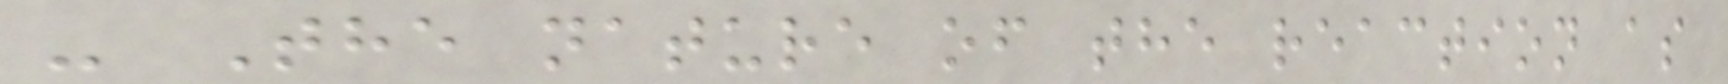- The nature of the reaction as
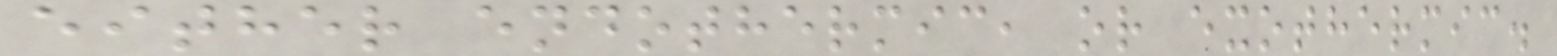either endothermic, or exothermic.
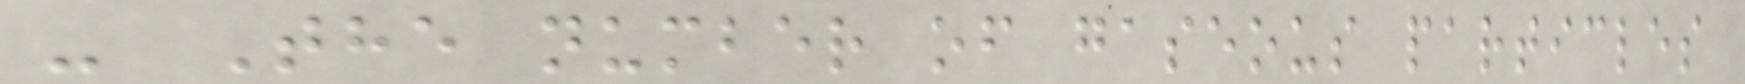- The number of gaseous particles
